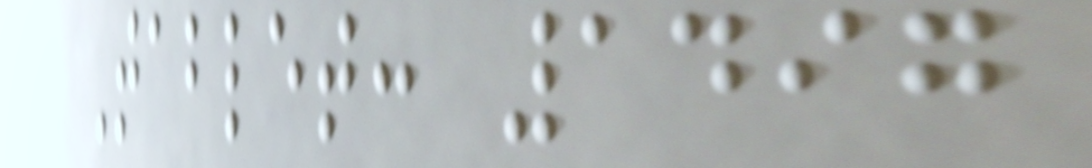Tablet: 1497
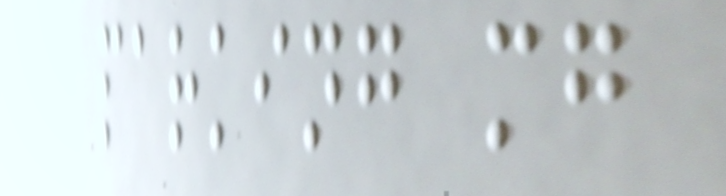parking mg
